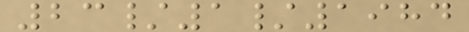23/1/1984
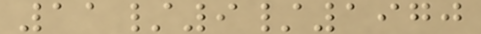11/9/1970
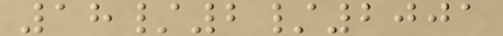18/2/2001
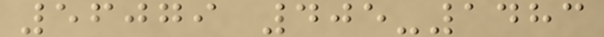56079 405-1483
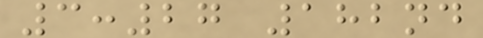3:27 182nd
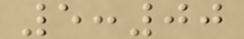5:00
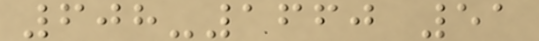608-1660 51
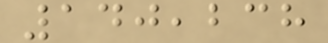140,238
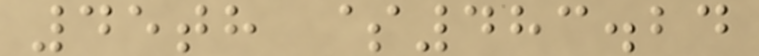45th $483.24
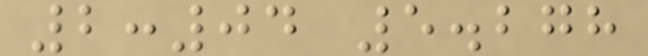2:04 5.278
